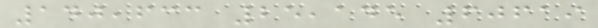140,633 25,145 60619
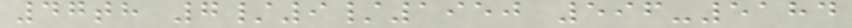47th 7/9/1950 596-5184
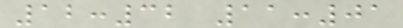12:32 11:01
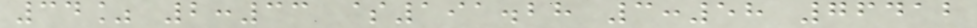34% 2:33 $191.28 3:58 76412
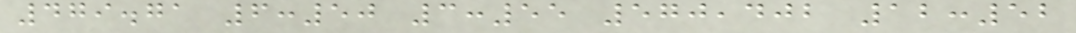479.71 6:50 3:55 570,402 12:52
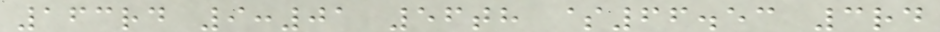163rd 9:01 56th $66.53 3rd
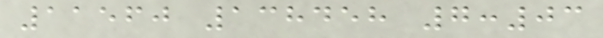11560 138458 7:03
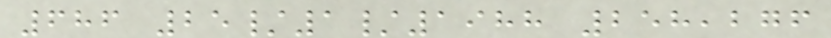686 25/1/1988 258,276
